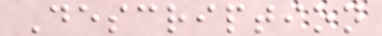Description
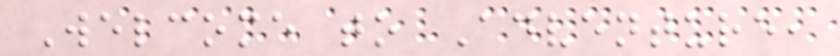Welcome to Adventure,
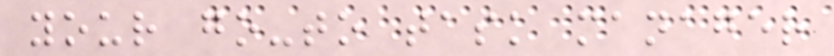your go-to task manager
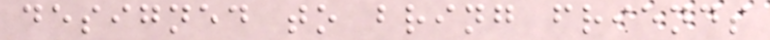designed to bring friends
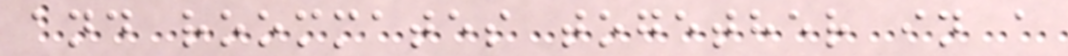and roommates together in a
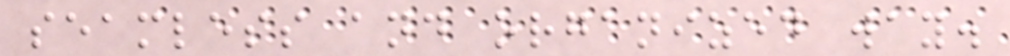seamless and organized way.
